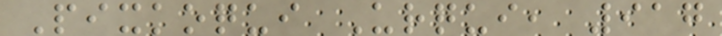Pixkoqui Urqui, 917
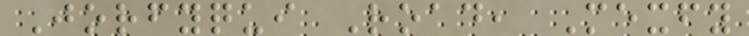Jorfyqui Road, Mexfy
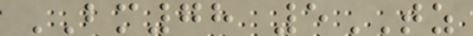BM78 5TZ
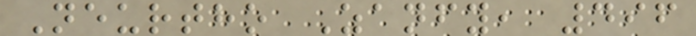Neurtho Zanfy, 496
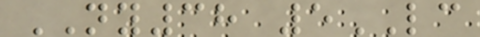NY38 5LC
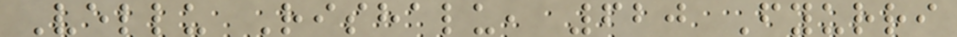Vellu Rishalu, 620 Fyurri
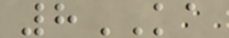8KA
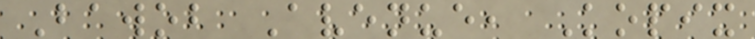Bawob Avenue, Kopix
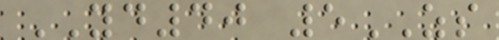YD40 5ZS
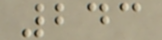243
